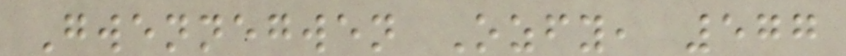Gwennegwen Ozfy, 577
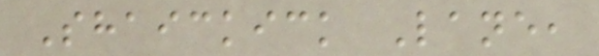Shaickick Lane,
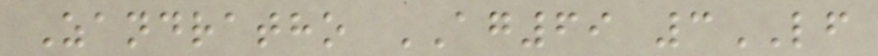Zandratho AG69 3LF
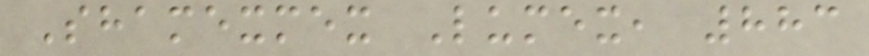Shamexmex Lumex, 883
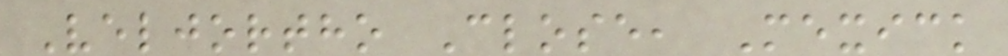Veljortho Close, Mexick
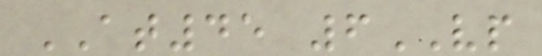AT45 6VP
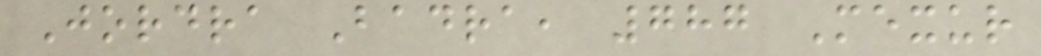Jordra Badra, 787 Mexur
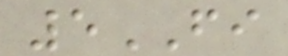5FI
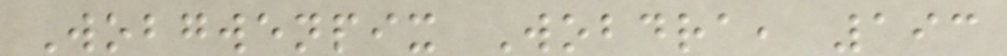Wobgwenpix Wobdra, 193
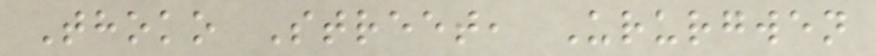Thoko Street, Ururgwen
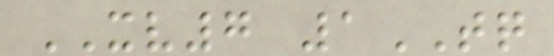XV7 1TQ
